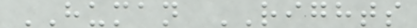HUMAN RIGHTS
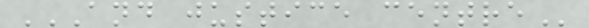AND JUSTICE CENTRE
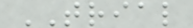TRIAL
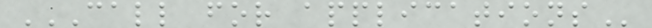CALL FOR APPLICATIONS
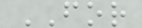FOR
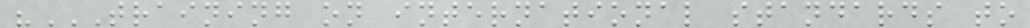"TRAINING ON INTERNATIONAL STANDARDS TO
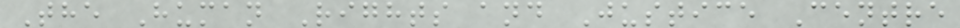The Human Rights and Justice Centre
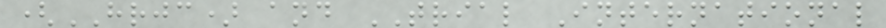(HRJC) and TRIAL International
